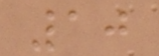10
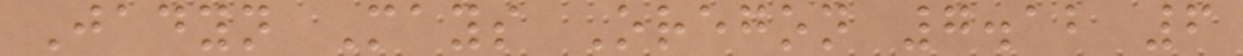Jadyn Mays Oregon 7.12 6
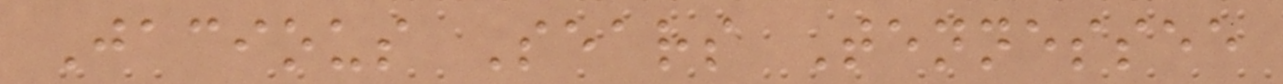Jacious Sears Tennessee
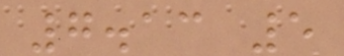7.13 5
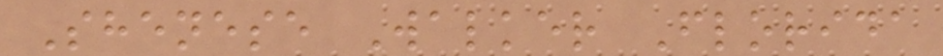Shenese Walker Florida
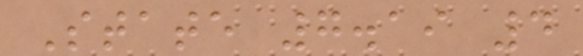State 7.19 4
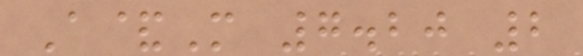A&M 7.20 2
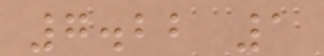7.22 1
